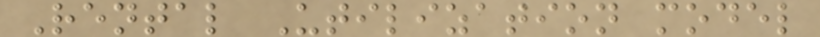Rental Utilization model
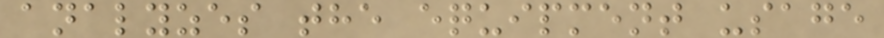analyzes the equipment usage
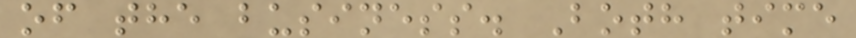of the business. Both time
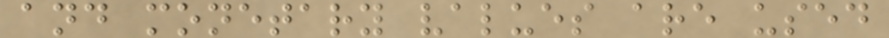and monetary values are used
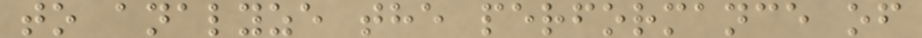to analyze the performance of
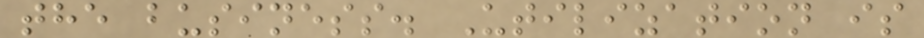the business. Utilization is
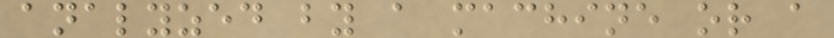analyzed by a machine or a
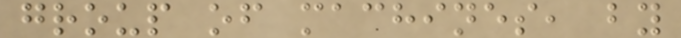group of machines, by
